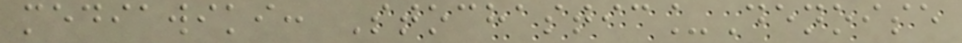mediawiki: Stochastic_Denoise
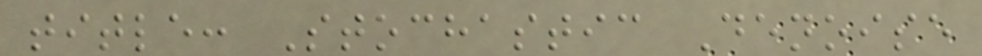title: Stochastic Denoise
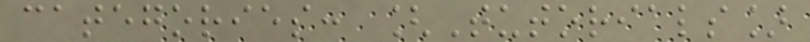categories: [Tutorials]
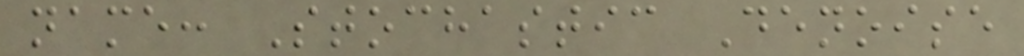name: Stochastic Denoise
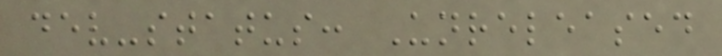dev-status: Unreleased
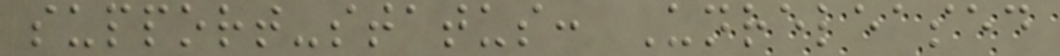support-status: Unreleased
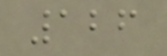126
